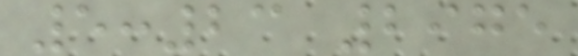5:23 2975
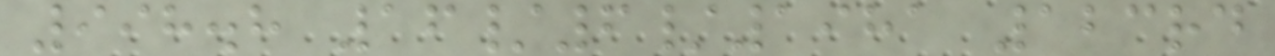998.8 16/6/1981 123rd
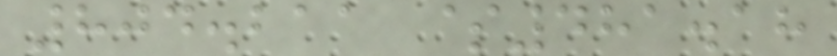804.211 $481.18
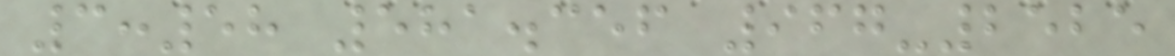3:58 581.356 967-2525
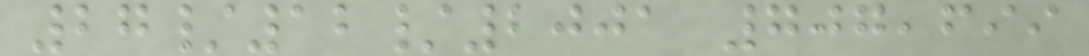27/12/2001 707,699
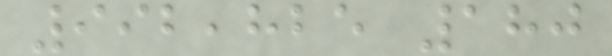992,825 180
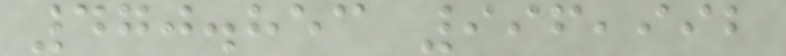470.853 996,992
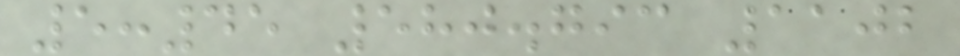5:45 580.793 1102
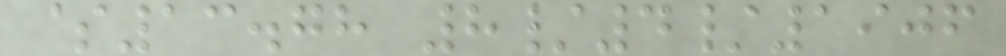$13.78 8/4/1906
